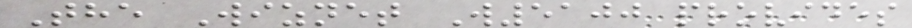The Wiznet W5100 provides
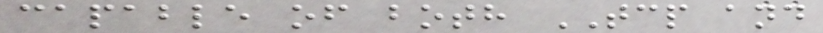capable of both TCP and
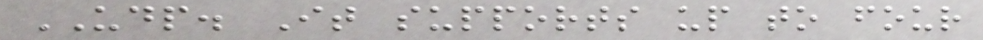UDP. It supports up to four
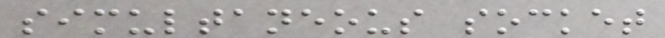simultaneous socket
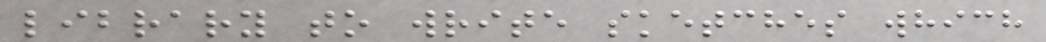library to write sketches which
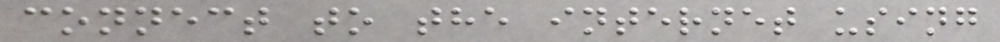connect to the internet using
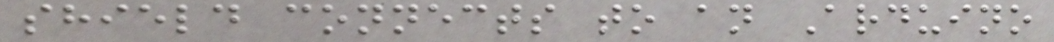shield connects to an Arduino
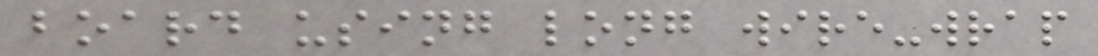board using long wire-wrap
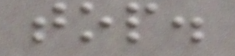top.
